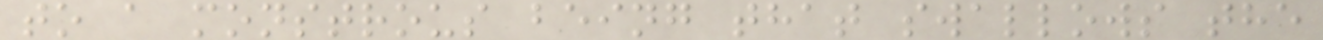to a monstrous being that swallows the
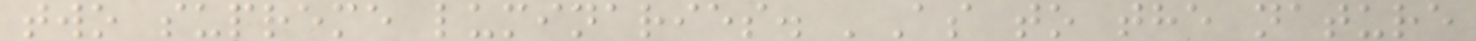two supreme luminaries. 'As to the nature
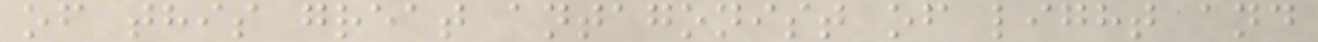of this great antagonist of light and
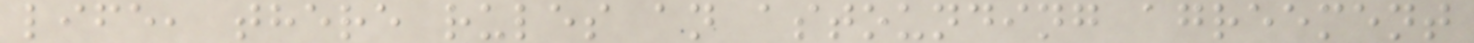life, there rules an astounding agreement
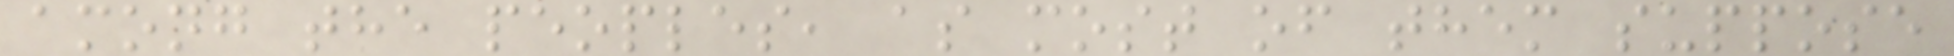among the peoples, as most of them suppose
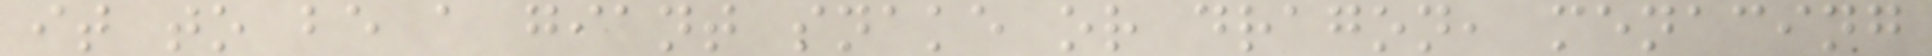it to be a giant snake or dragon, menacing
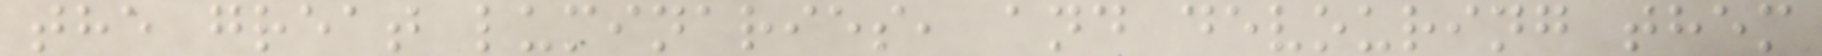the great luminaries, and devouring them
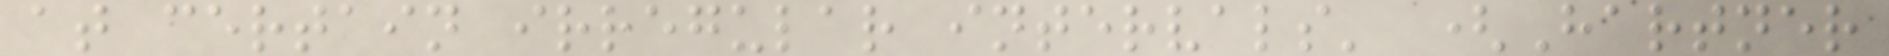at certain irregular intervals' (Hartner
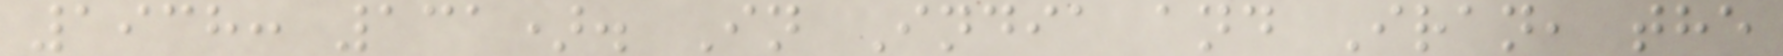1938: 131). In India and Iran, the
